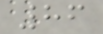86
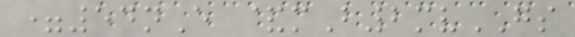=54nE &mB2mvGS
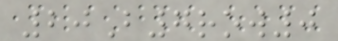20B7row0
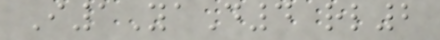I1YaD4 rl2
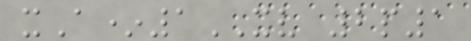xA*1XV 2p1
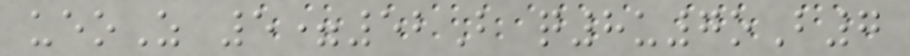ueoZ 5=52B q8u7oB7
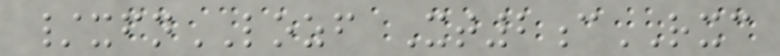/xfnLOZF Xt2cRXC
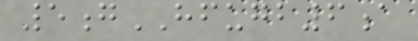5gHFUGB6a
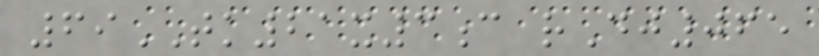69TK21x3c rDj065
